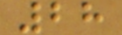28
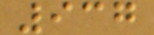937
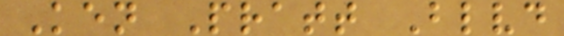Ken Pratt Blvd
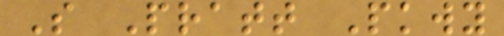S Pratt Pkwy
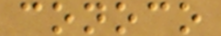conoco
